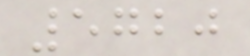5720
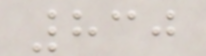830
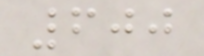600
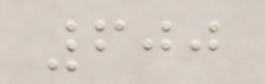600
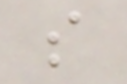s
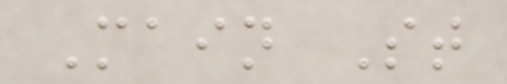Main St
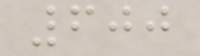600
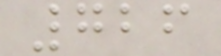726
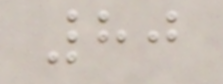80
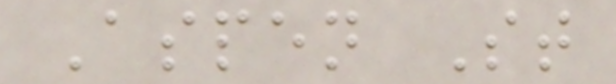Aspen St
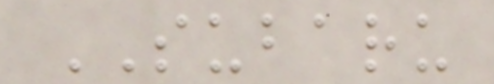SUBARU
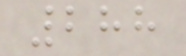288
